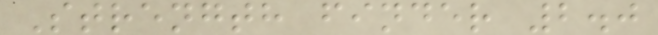Strength finder 2.0
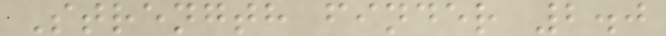Strength finder 2.0
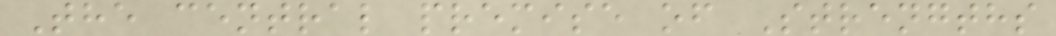The central premise of Strengths
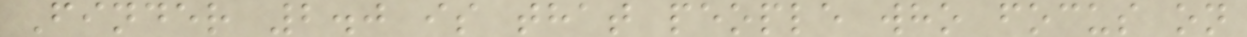Finder 2.0 is that people who focus on
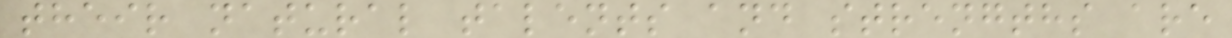their natural talents and strengths are
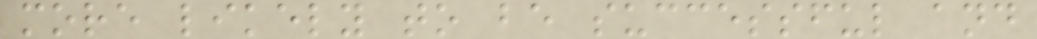more likely to be successful and
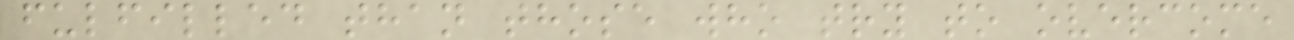fulfilled than those who try to overcome
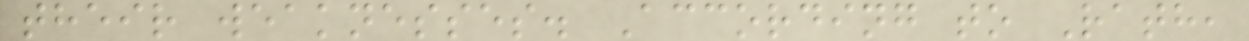their weaknesses. According to Rath,
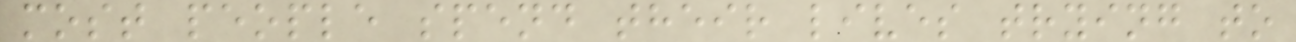most people spend their lives trying to
